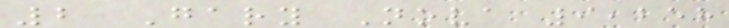2 Gary Nova 9,258
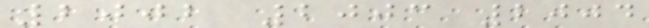2002 2003 2004
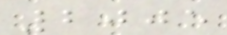2005
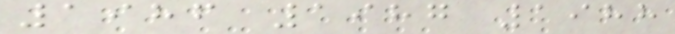1986 1987 1988
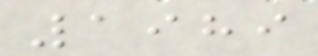1989
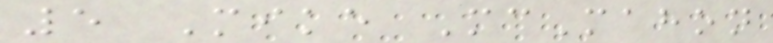5 Mike McMahon
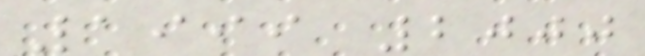1999 2000
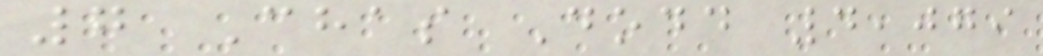7 Chas Dodd 4,079
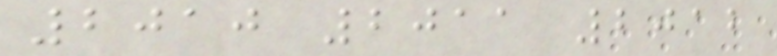2010 2011 2012
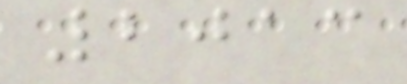2013
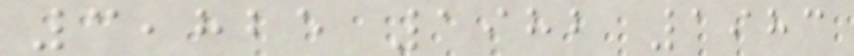3,825 1982 1983
